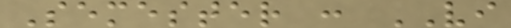Semester : VI
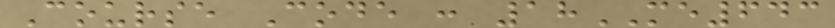Course Code : 18ME643
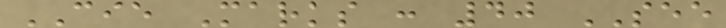CIE Marks : 40 SEE
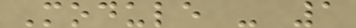Module - 1
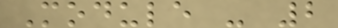Module - 2
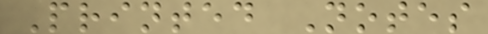Printed Notes
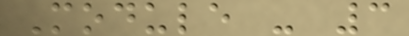Module - 3
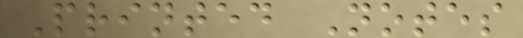Printed Notes
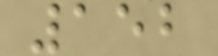152
